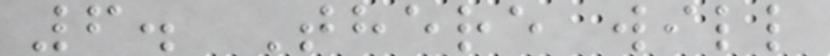6. There will
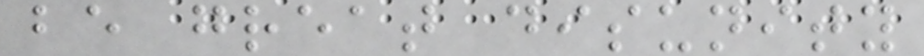be great disunity
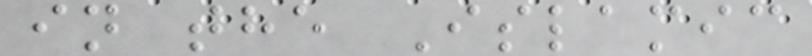in the Islamic
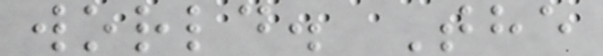world. The
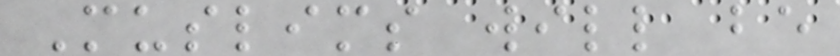Muslims will be
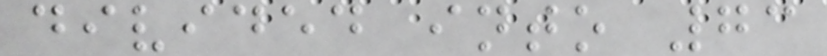divided into 73
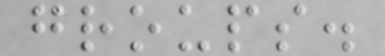groups.
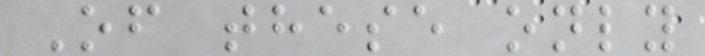Of these only
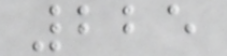225
